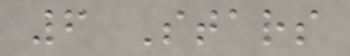6 Stars
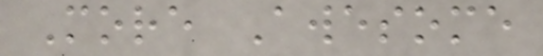More Awesome
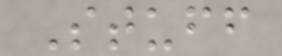Stuff
